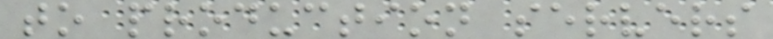to production servers
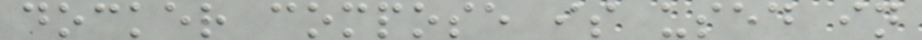docker compose is used in
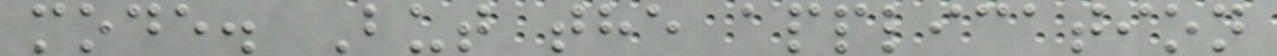mode. But the application
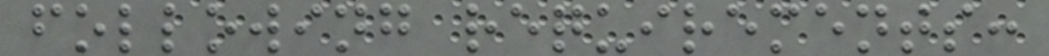following requirements:
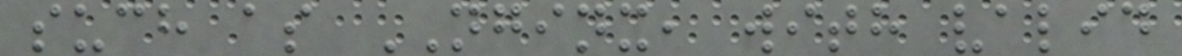such as NGINX, with valid
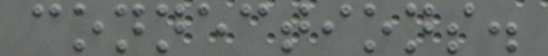connections.
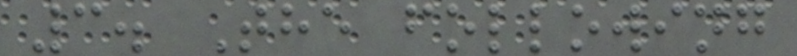3. The following
